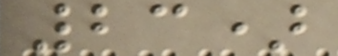23)
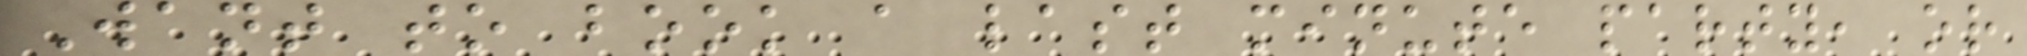Want to book a last minute party, or
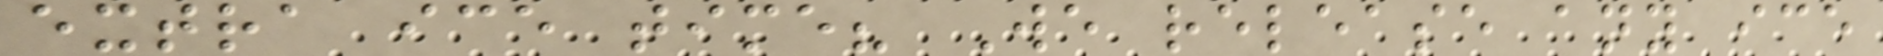extra ice time? We release any ice
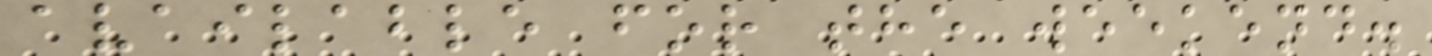available for the weekend.
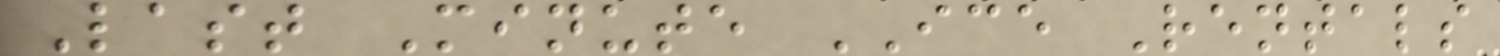Last Minute ICE Rentals
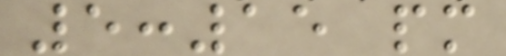5:15 pm
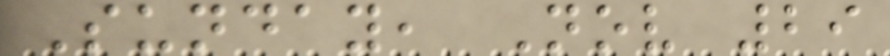Sunday, Nov 29
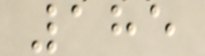185
